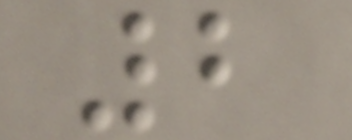2
